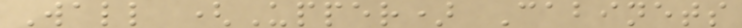Wall (Upper) Cabinets
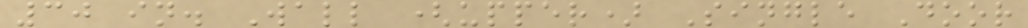30 in. Wall (upper) Single Door
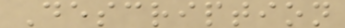Description
